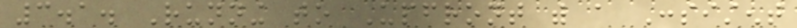3.1. Running to Upfront with a Consistent
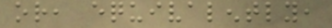or, equivalently,
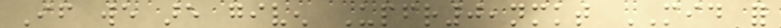If we are given Upfr0,nmkt MID for
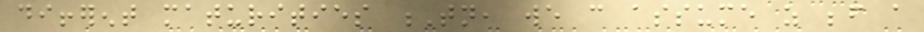different maturities Tn, we can assume as before a
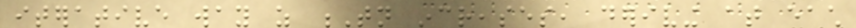iterative way as Tn increases, deriving at each
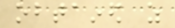obtained as
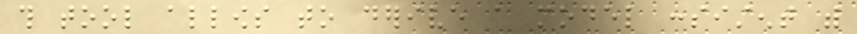this tool allows to derive a model consistent with
